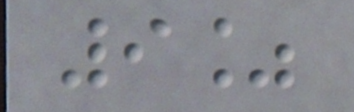9%
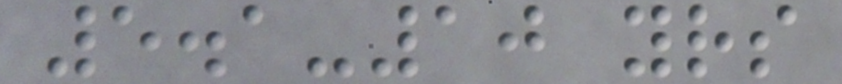5.1-10 yrs
